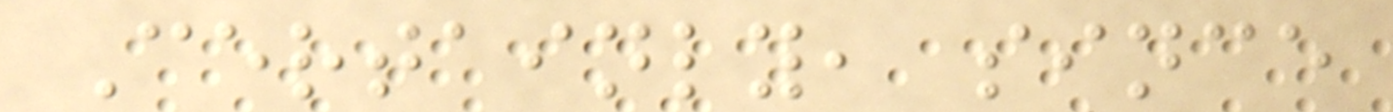Certainly, since
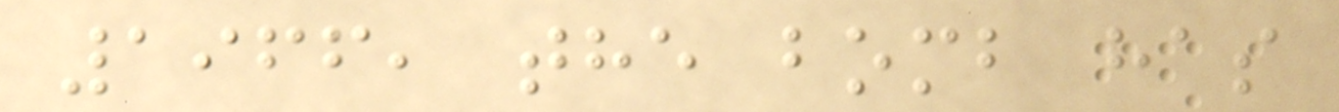1966, the bomb has
